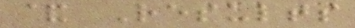& Results
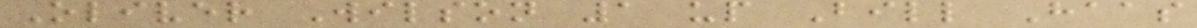Oliver Wilson 1 up Bill Haas
